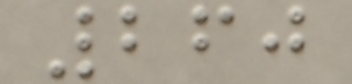260
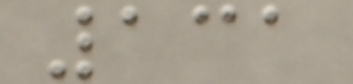131
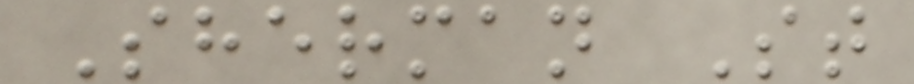Sherman St
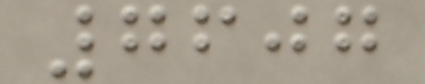7607
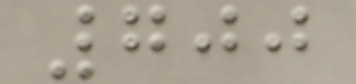700
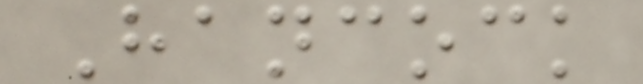Hancock
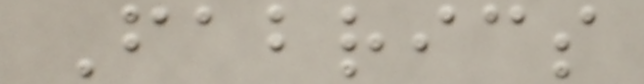Fabrics
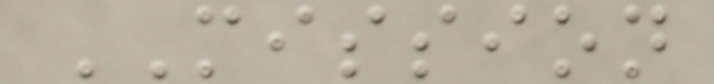MISSION
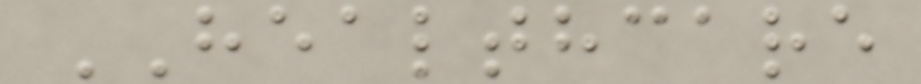HEALTHCARE
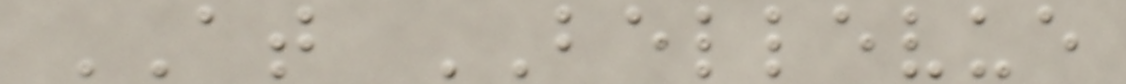AT BELLEVUE
